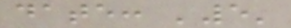date: '5'
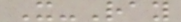X-Ray
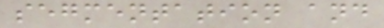segmentation and
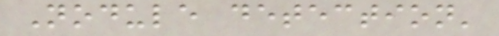Nodule detection'
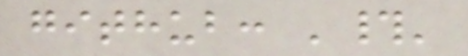github: '#'
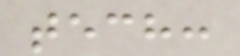tech:
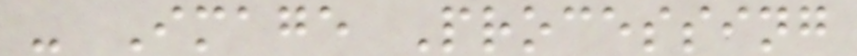- Image Processing
